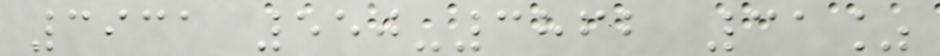3931 550-3862 31%
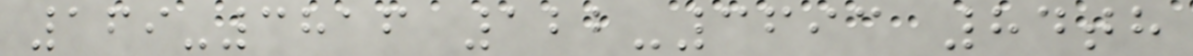169-3816 122-3693 84th
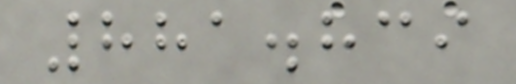881.839
